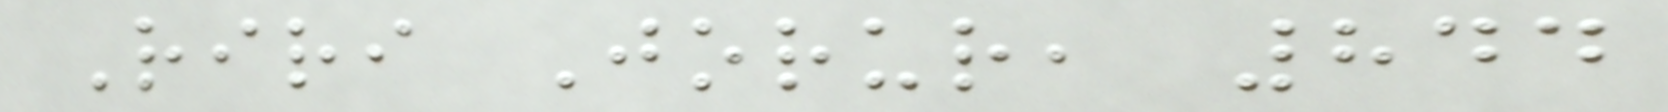Riri Jorur, 844
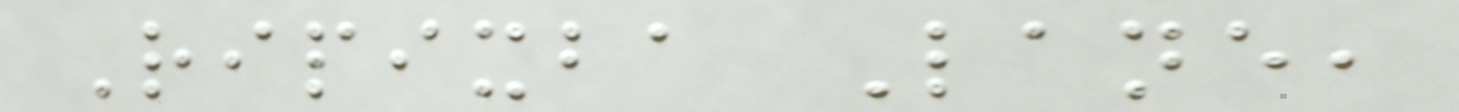Ripixba Lane,
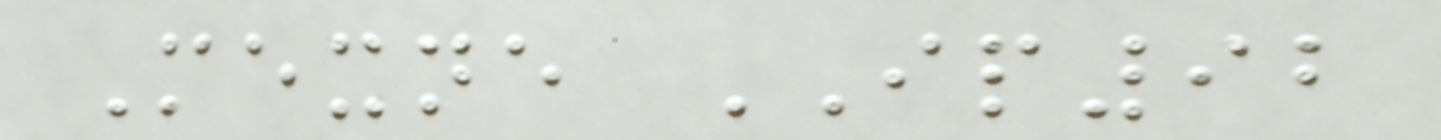Mexne IP92
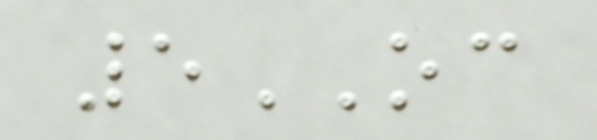5OC
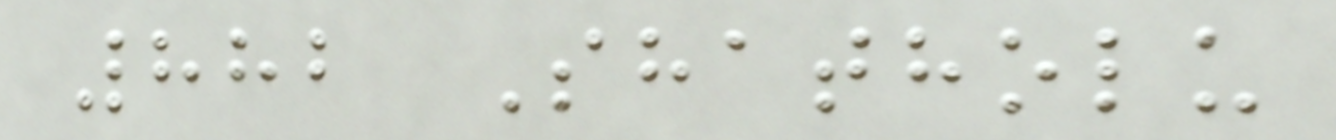882 Shatholu
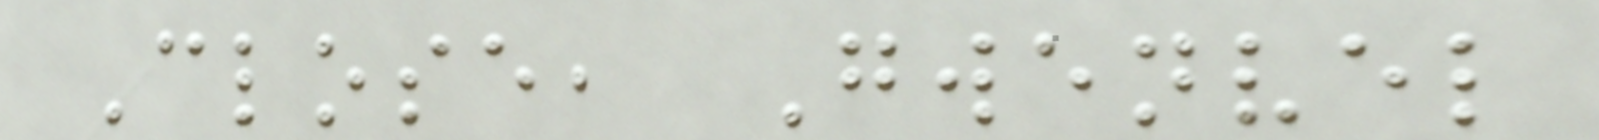Close, Gwenvel
